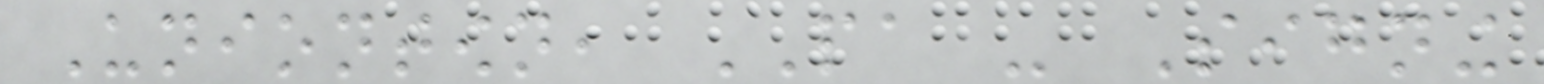Uniontown, PA - Signing
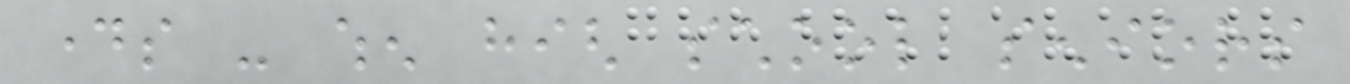days - when high school seniors
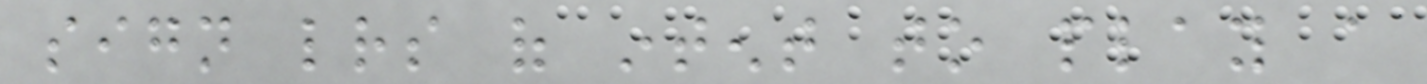sign letters of intent to play a
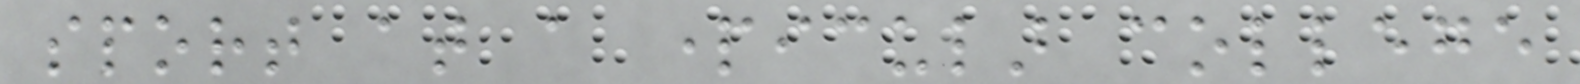sport at a particular college
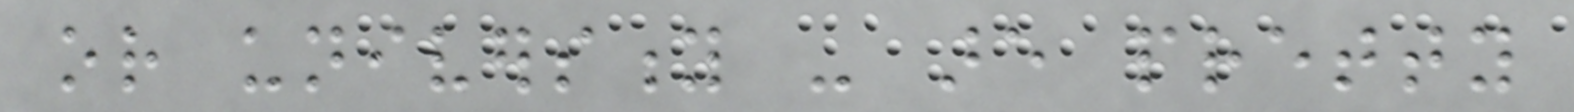or university - are pretty
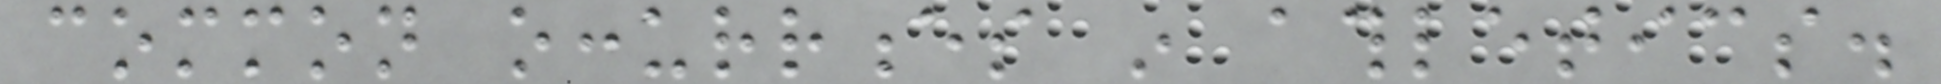common occurrences in athletics.
